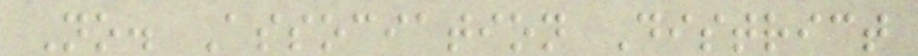No. Association District
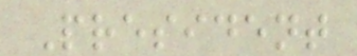President
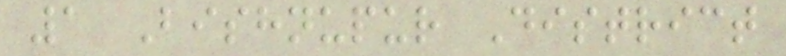1 Bishnupur District
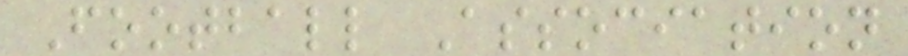Football Association
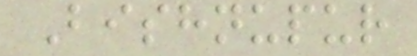Bishnupur
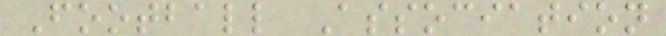Football Association
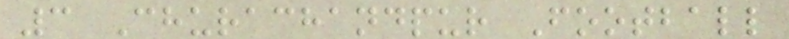3 Churachandpur Football
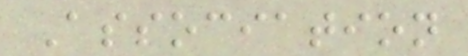Association
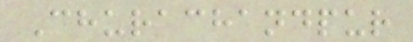Churachandpur
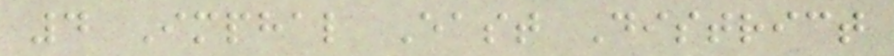4 Imphal East District
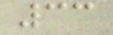33
